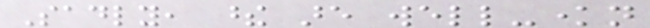Sadly, these are well-known
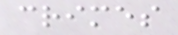crimes
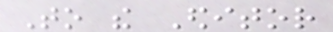To the Editor
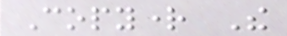Copyright The
